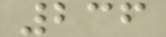236
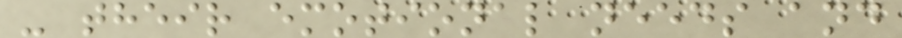- their emotional needs and
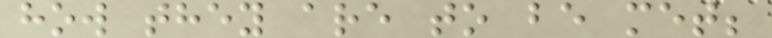how they are to be met;
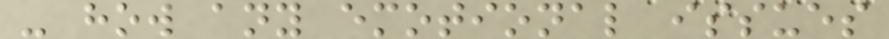- how any emotional issues
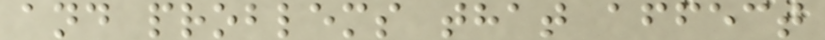and problems that affect
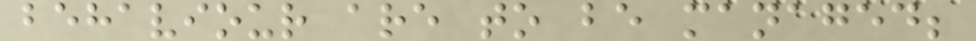behaviour are to be managed;
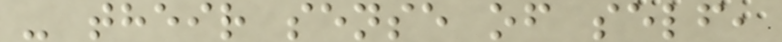- their sense of self,
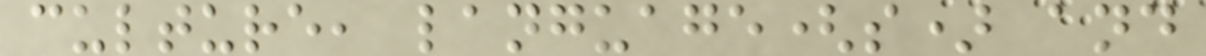culture, language(s) and
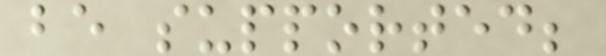be supported;
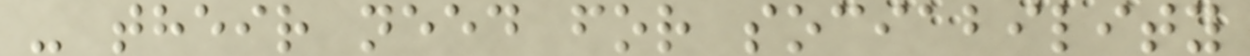- their need for sociability
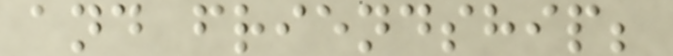and friendship;
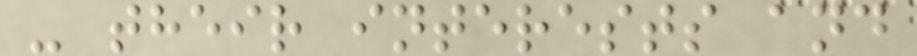- their interests and
